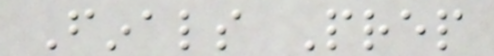Finals Prep
